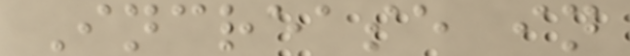Increase in
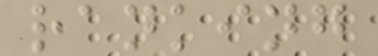ranking
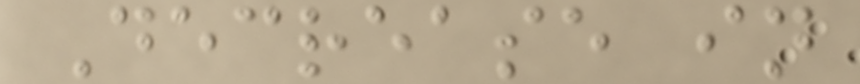Decrease in
